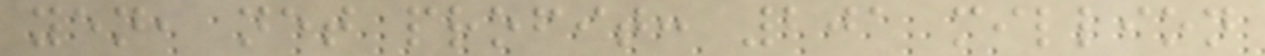yen, net profit: 201 million
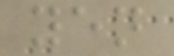yen
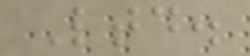Ltd.
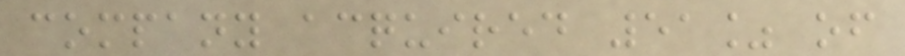company acquired 51% of
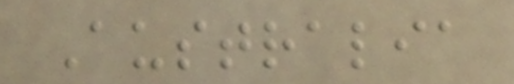Australia
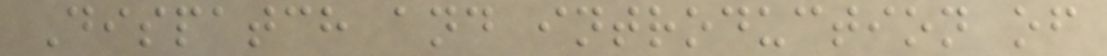Dispatch and introduction of
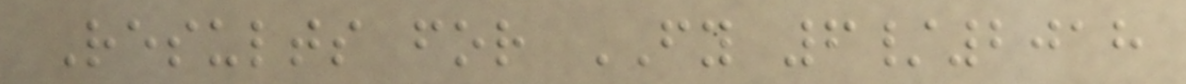Results for FY 6/2018
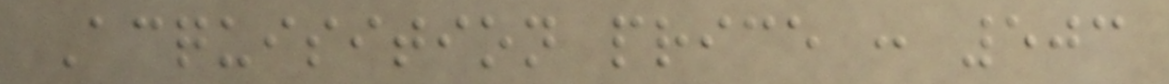Acquisition price : 503
